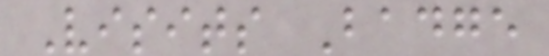Visits Badge
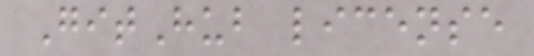GitHub license
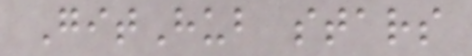GitHub stars
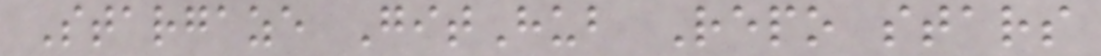Stargaze GitHub Repo stars
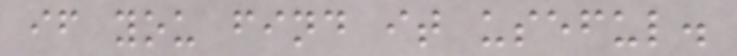if you find it useful.
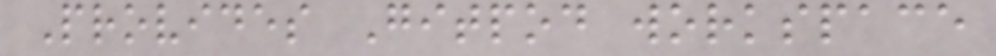Provides Gitpod workspace
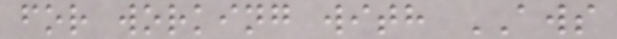for working with AWS
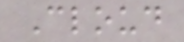Cloud
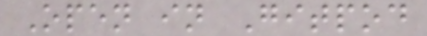Open in Gitpod
